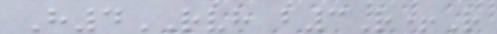H4RVH b3R+R
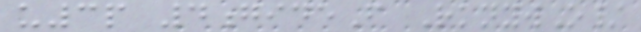u3p 4gideF RknywO/
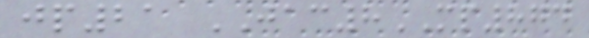jp21 JAC8MP874
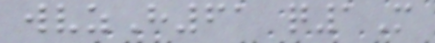wvzH61 q1M
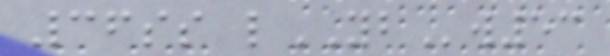36ss lYBw53
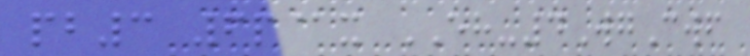pb3 6p@x EH-4WgCwf
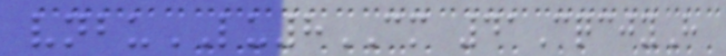vnbuLU8CM 41CqcjyH
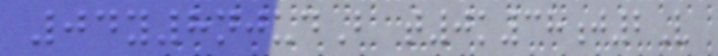04y8njudB t0k38j2V
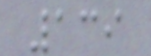139
